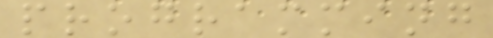programming
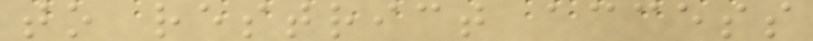to restrict access
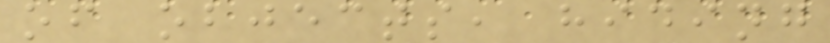of objects, hiding
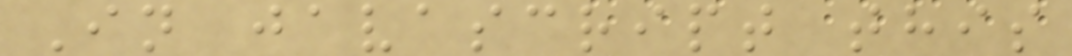In javascript this
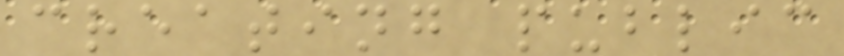creating public
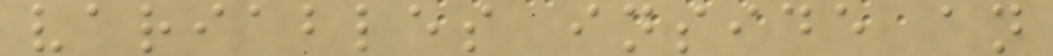variables inside an
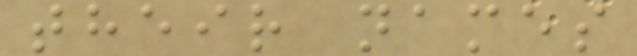their names
